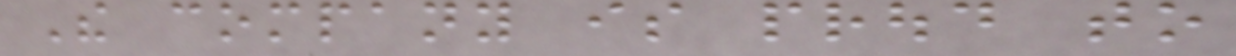The company is proud to
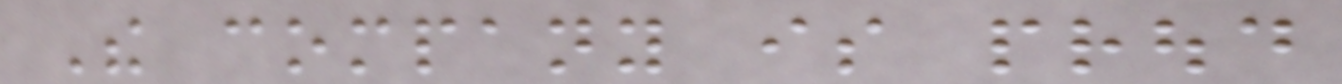The company is proud
